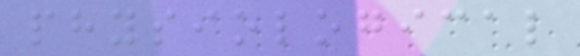physiological
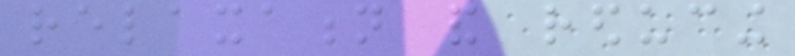relaxation and reducing
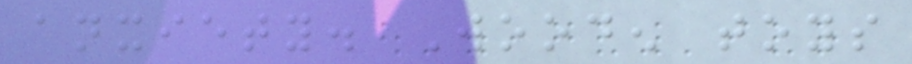anxiety. Wooden toys
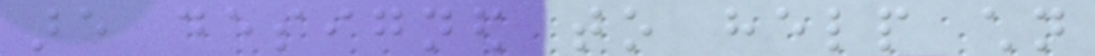are designed to help children
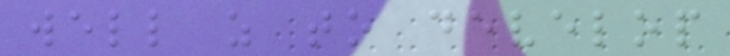well as to develop
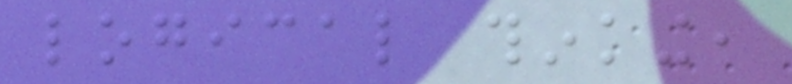logical thinking,
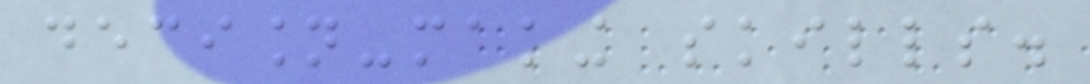decision-making skills.
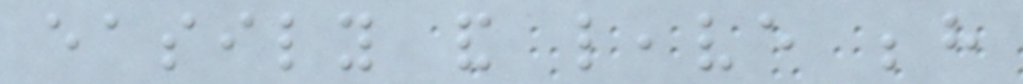easily and leave behind
